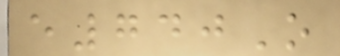e740O
